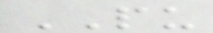PU
